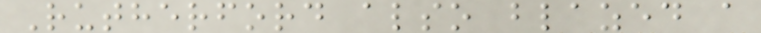Rutherford also blazed a
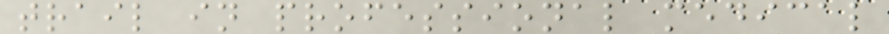trail in professional medical
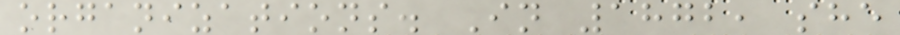organizations. In 1872, she
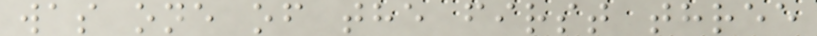was one of the first three
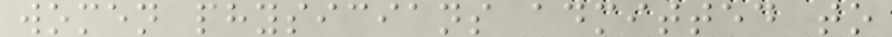women physicians admitted to
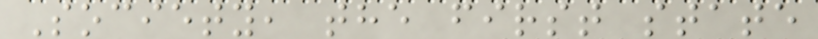Society, the first state
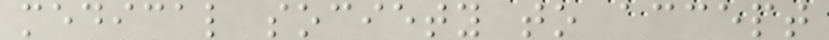medical society to accept
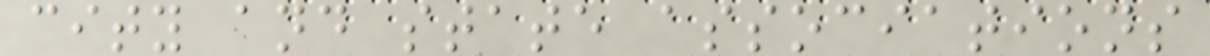city and state associations
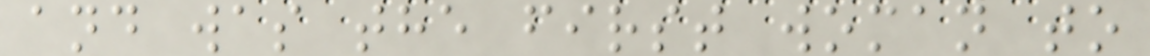and was the first woman to
